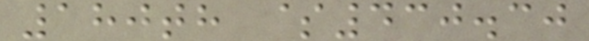180th $430.30
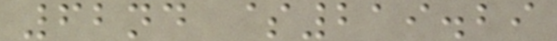62nd $219.29
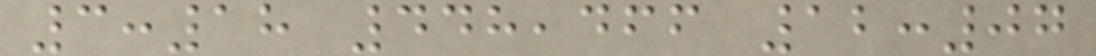3:18 448,466 12:07
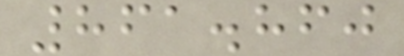861.860
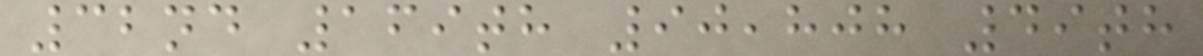32nd 169th 90,808 49th
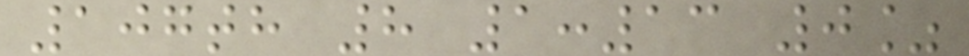107th 8 1:13 0%
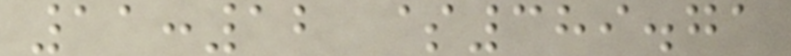11:12 $389.71
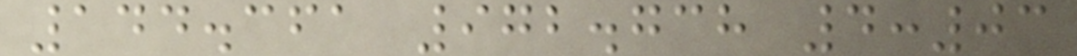144.361 972.738 4:03
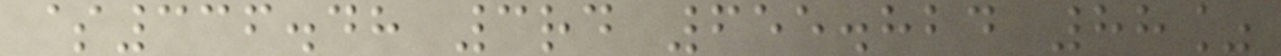$336.48 3rd 655.824 88%
